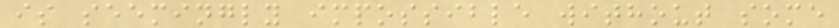is seemingly impossible without some
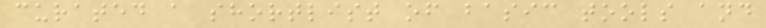curated a shortlist of basic tools and
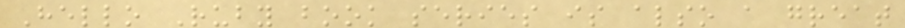Hello Ruby book series is also a great
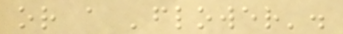or a 'flower'.
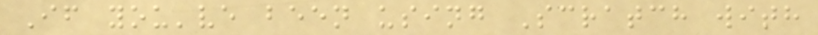If you've been using Scratch with
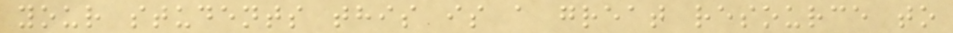your students this is a great resource to
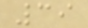39
